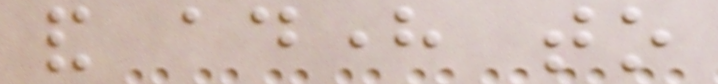and adhere to
